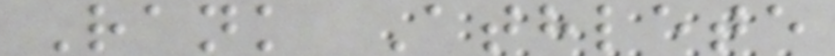Rank Athlete
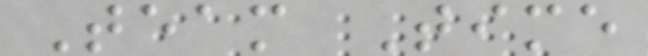Team Time
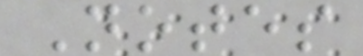Notes
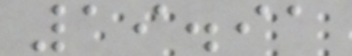19.91
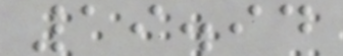19.94
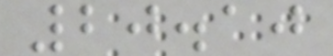20.10
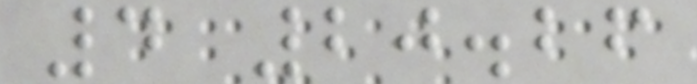4 20.26
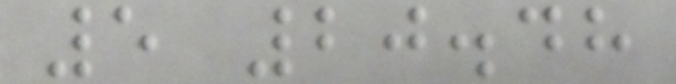5 20.48
